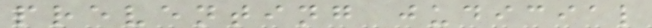preventing judicial
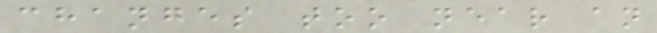changes too near an
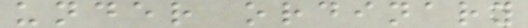under ordinary
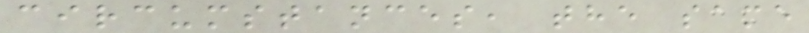circumstances, the same
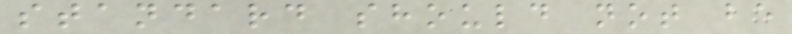standard should not be
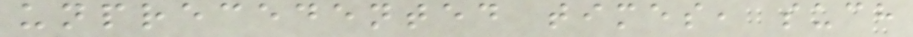unprecedented times, such
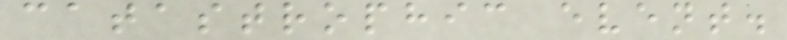catastrophic event.
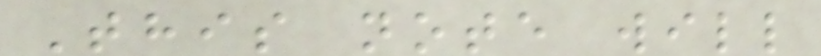This note will
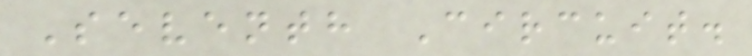Seventh Circuit.
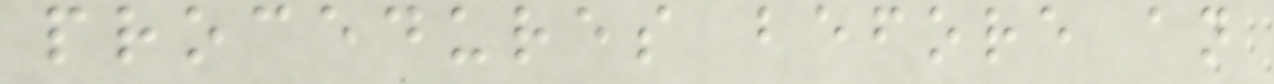procedures before an
